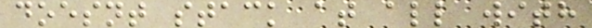doesnt stack at all with
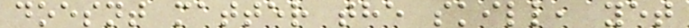doesnt matter the skill, yet
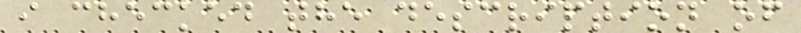i checked the description of
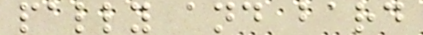pally and bard
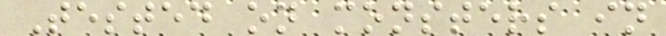Tested on monsters in
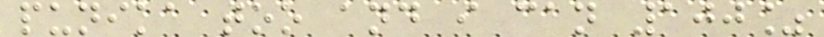punika too and i can 100%
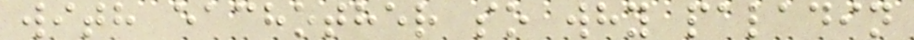with eachother so why paladin
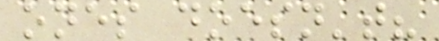ones doesn't?
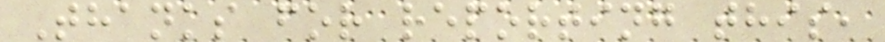Thanks for reporting this,
